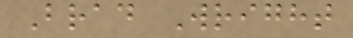Brad Wright
